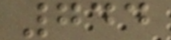744
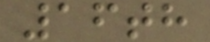16th
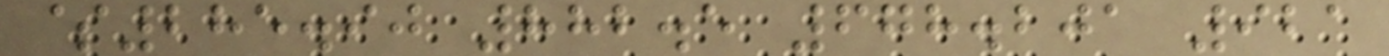$285.90 882.5 678.201 921
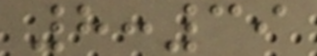8:39
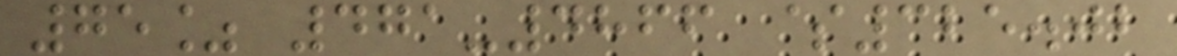75% 471-4866 $325.02
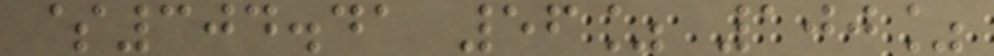$304.41 56% 100%
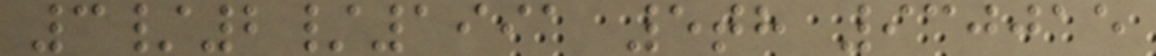3/2/1991 5th 930015
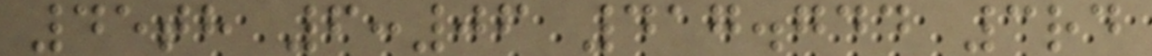45th 6:06 417.744 3rd
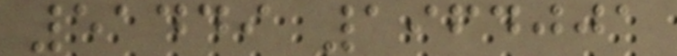51449 1964001
